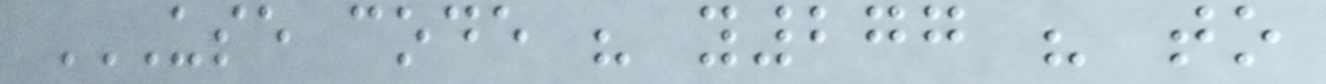USE CODE " Y277 " TO
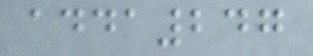adda247
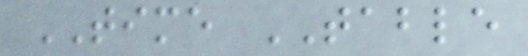TIME TABLE
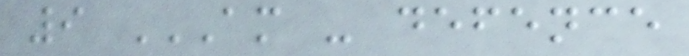9 AM - DEFENCE
